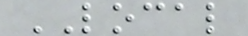LOCAL
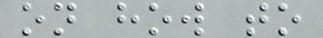on how to
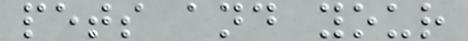pets and your
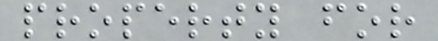property for
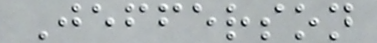Jefferson
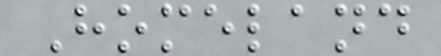Homeland
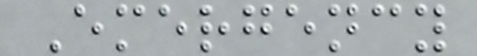Emergency
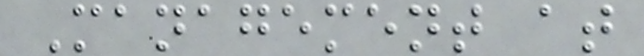Management at
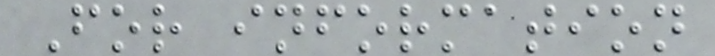For information
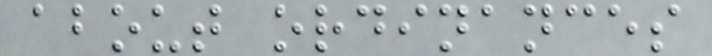about ordinances
